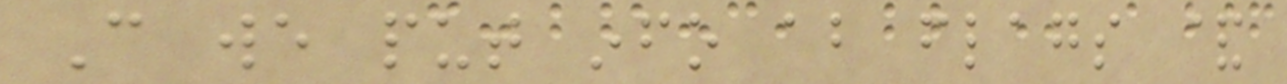Can we put info about flags &
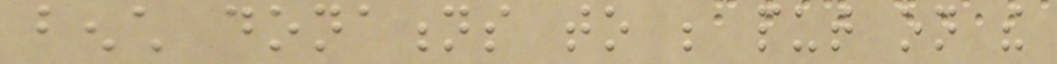bench donations to be put on the
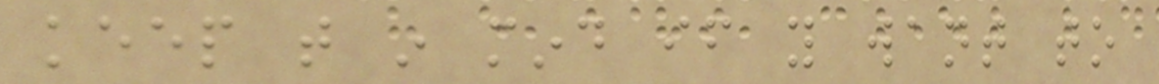keep that in mind if you want to
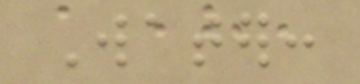Water:
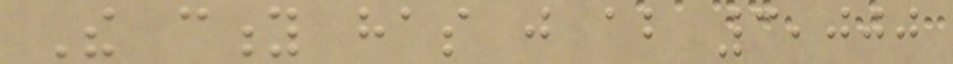The city has just about 3,000
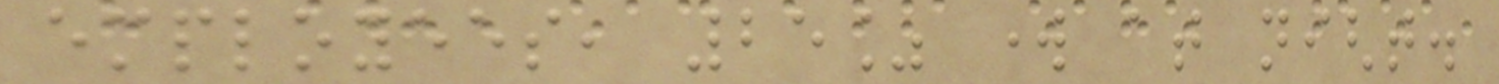employees, 25% work at night.
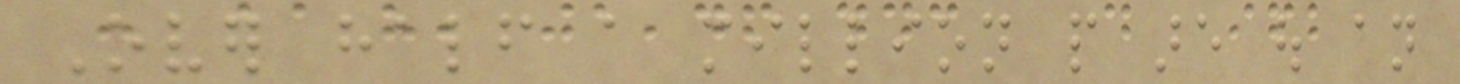Over half a million people are out an
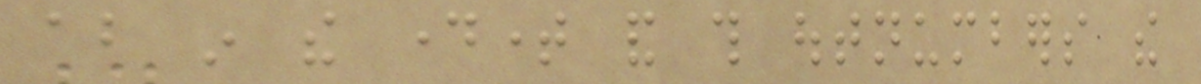about in the daytime and this outnumbers the
